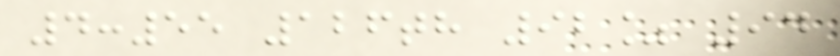4:55 126th 92% 94
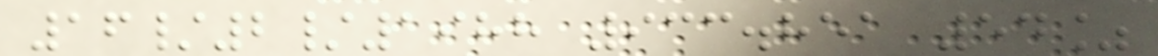16/2/1988 933.851 54%
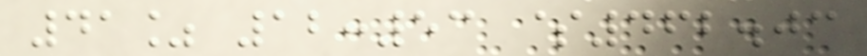41% 12:53 $462.03
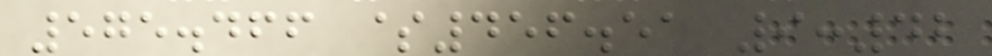575.466 $456.51 9:42
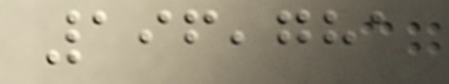196,781
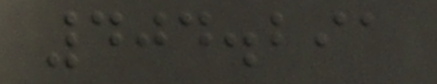404.291
